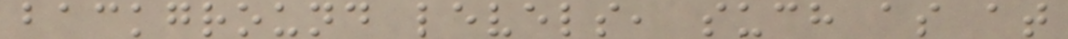background levels, such as at
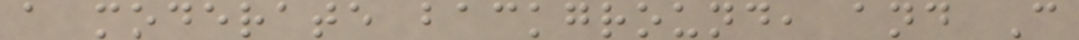a moderate background, and C
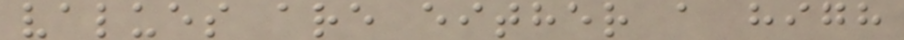values are either a high
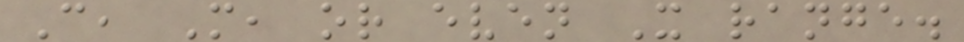C, M, or even X range.
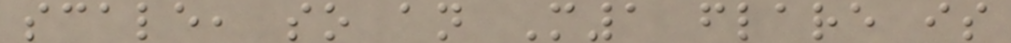scale, so an M1 flare is
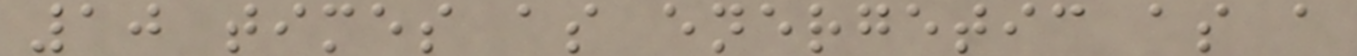10 times as energetic as a
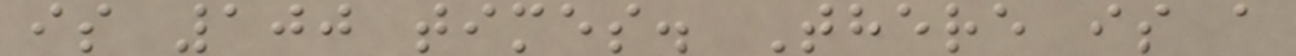is 100 times. There is a
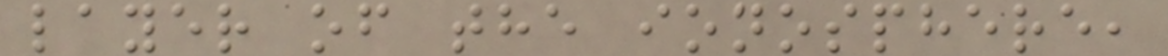layer of the ionosphere,
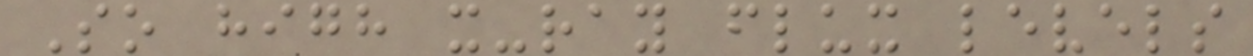So high x-ray flux levels
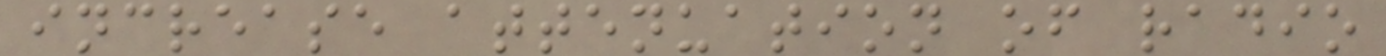increase attenuation of radio
